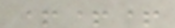+++
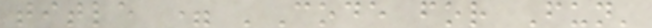title = 'Code for Fun'
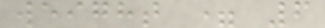weight = 6
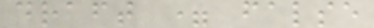draft = false
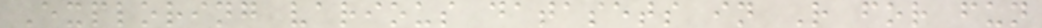Exploring various datasets in R for fun
